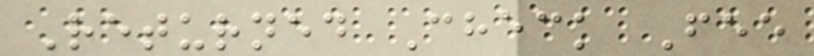Returned Check Fee
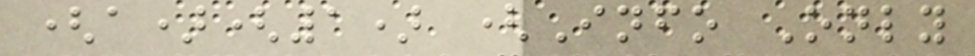(a)(1) (Info Only
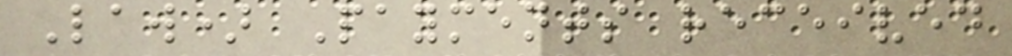Law) Payments received
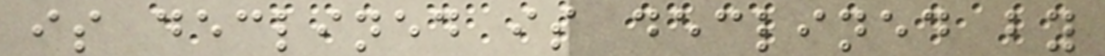is declined is declined by
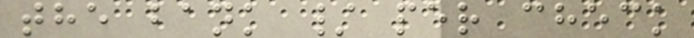the bank / per check
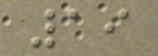19
